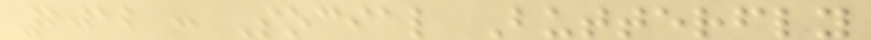2012 : Social Butterfly
